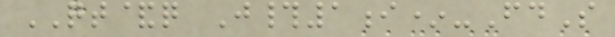QT&q J#1i*-FdS
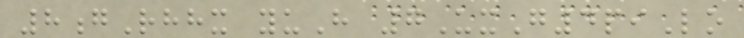8gRhhx yuH 7UxG4piLo
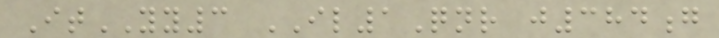ItYY3 IL1Qnr j384g
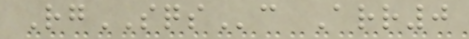RgSQSc Arr0
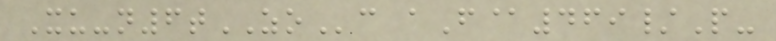Xu-n6tZOc aF@469/P-
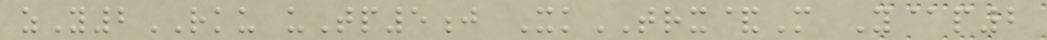zY2RKU uTp5j XkTRX&M Y@p2
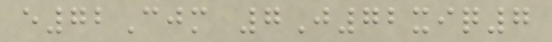e72Cjm 7J72xiq7
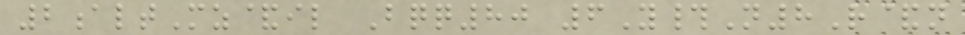2altMz&il Bqq80 6Y#N8R&n
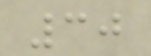30
